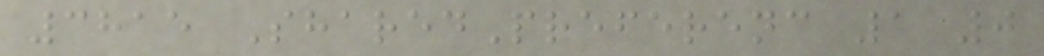3815 SharedPreferenc 1 0
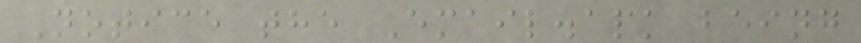Notice the Email.apk being
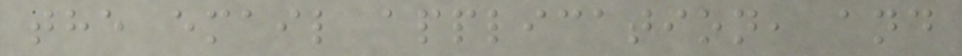the email application, and
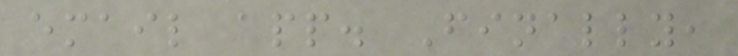email app. Finally,
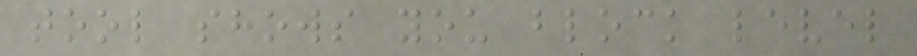tool shows you block level
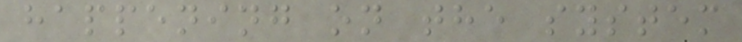happening on the system
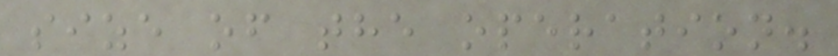size of the operation.
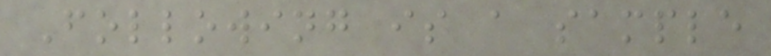Following is a sample
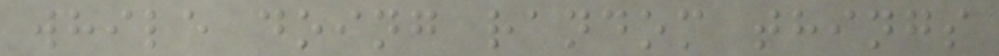while doing random things
